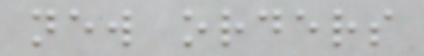new orders
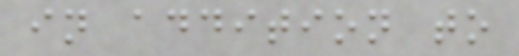in addition to
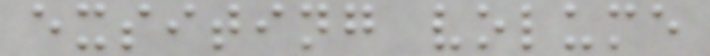exsiting volume
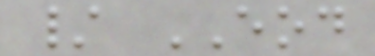/ EOD
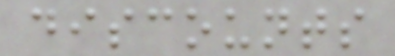discounts
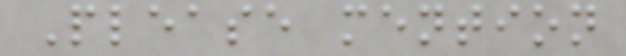Please mention
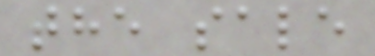the sale
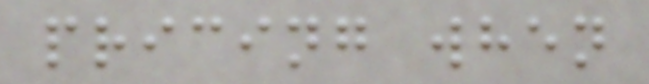pricing when
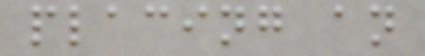placing an
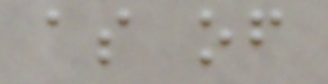as of
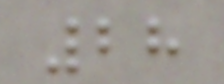28
